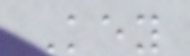Key
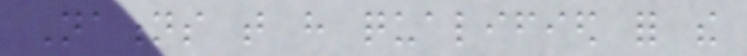Nations that have qualified for the
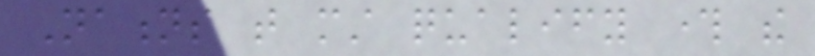Nations that must qualify through the
